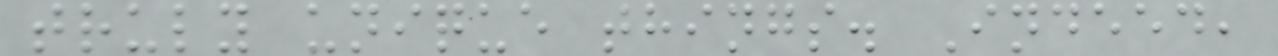truly unique things. Indeed,
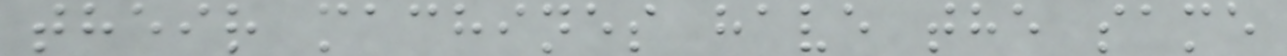their machines have the same
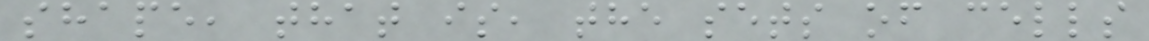shape, that is, the sets of cells
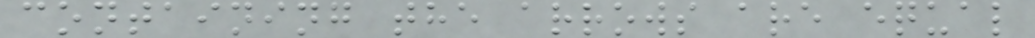containing the arrows are equal
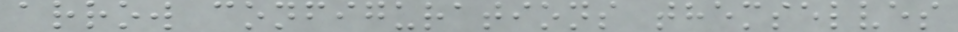arrow configurations themselves
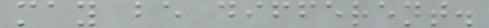may be different.
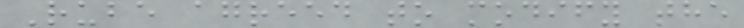Rube agreed to modify the
